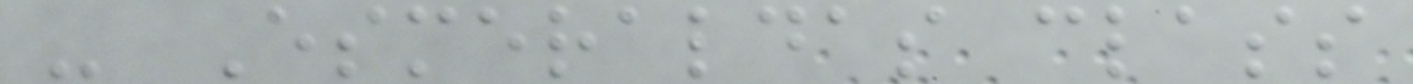- Esmeraldas class
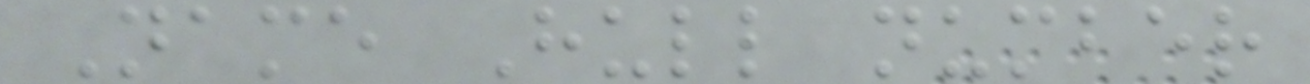Name Hull number
